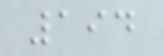194
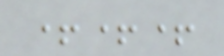+++
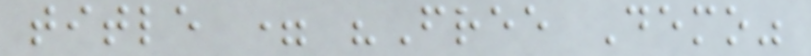title = "Free Demo"
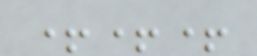+++
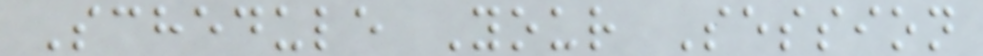Schedule Your Session
